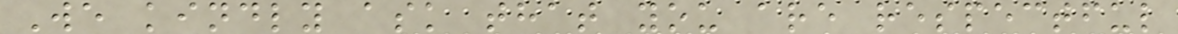We kindly ask that you are respectful
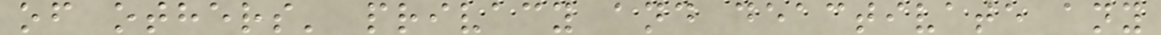of others' privacy and deactivate any
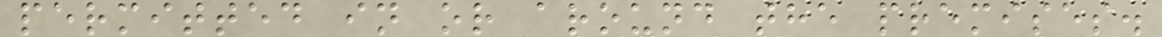permitted in or around the premises.
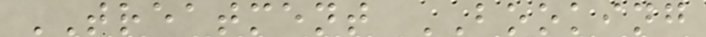TREATMENT BOOKING
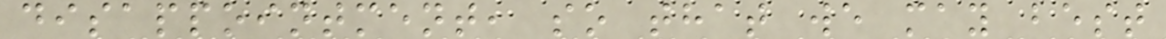disappointment, so that we may best
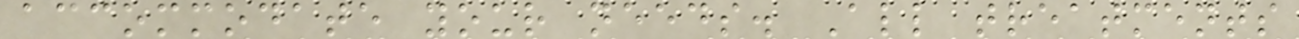accommodate your needs. All treatments
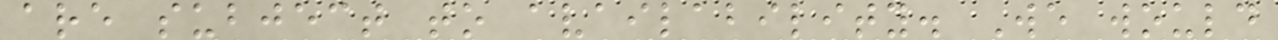are subject to availability. We would
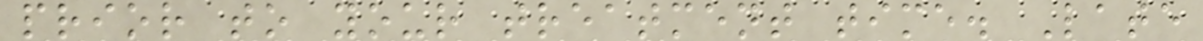prior to your treatment time. Late
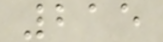215
